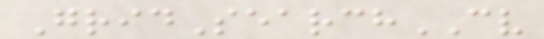GridSearchCV
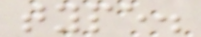type.
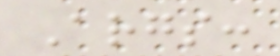Args:
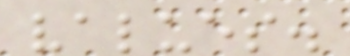values.
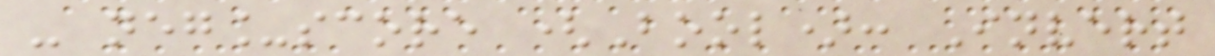- neg_score (Bool): Invert
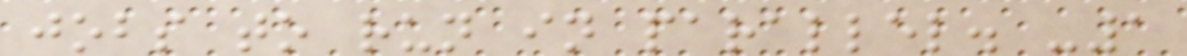jobs to run in parallel. -1
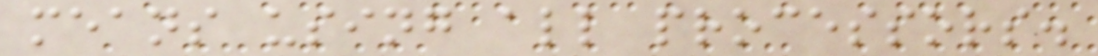means using all processors.
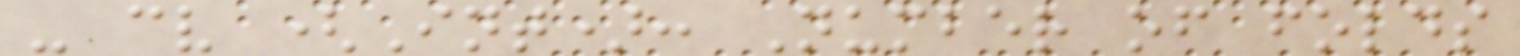- cv (Int): Number of folds
